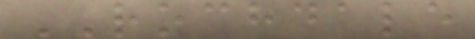ROCHDALE
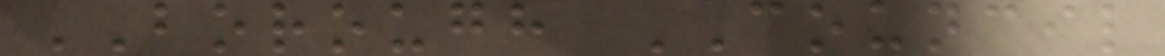BOROUGH COUNCIL
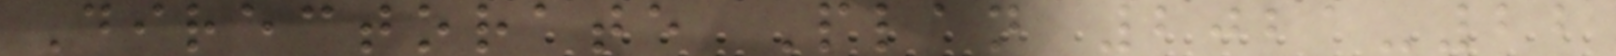Directorate Plan 2021-22
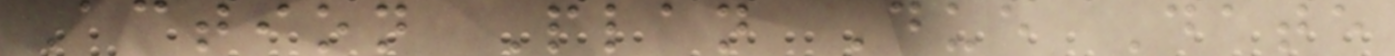Action Plan Due Date
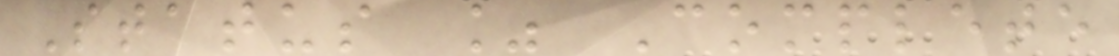Status % Complete
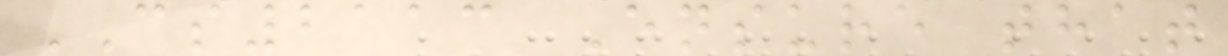CS2113 Ensure that
